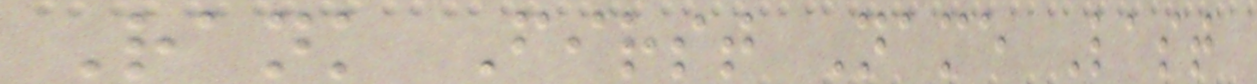Rank First Name Last
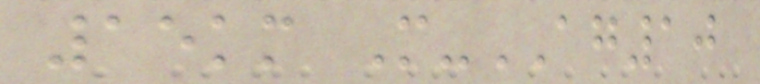15km M-AG10
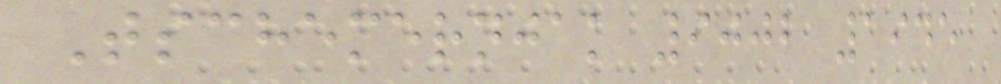Tschemernjak 9002 1945
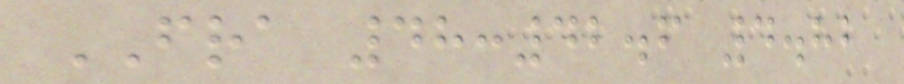FRA 48:42.6 4.82
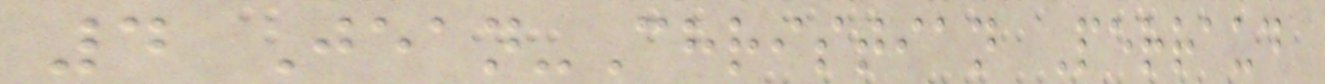4 Jean-Christian Perraud
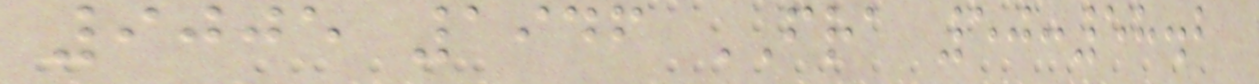9005 1946 FRA 50:58.2
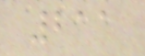211
